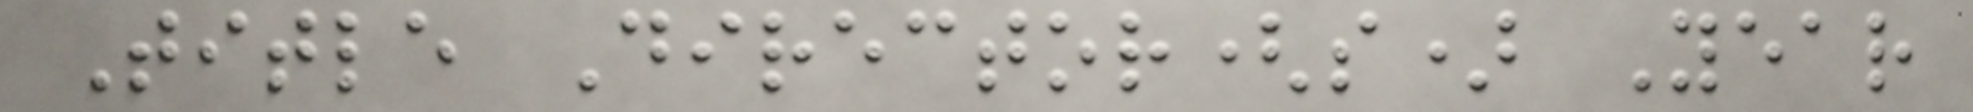Title Director(s) Year
